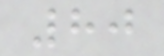80
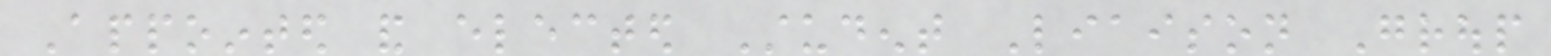Appointed and elected Student Liaison Group
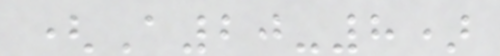(A20-8)
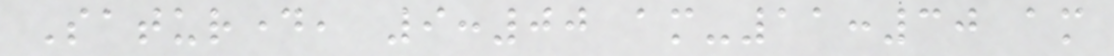Saturday, 9:00 am-11:30 am
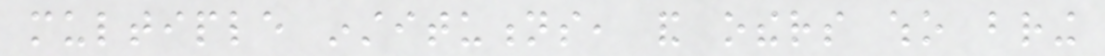multiple institutions, and others who bring
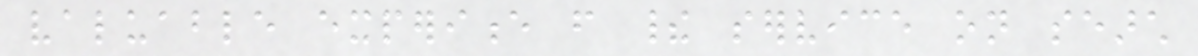valuable experience from their service on search
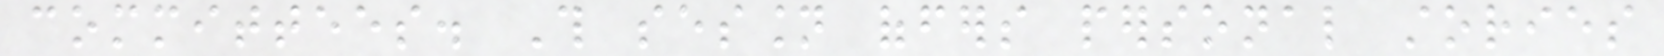committees. This session offers personal stories
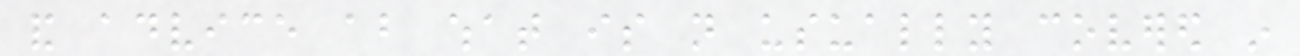and advice about what is not usually covered in
